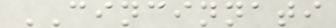CINCINNATI
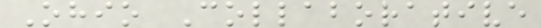Ohio Collaborative
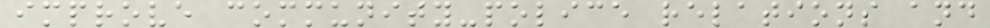improve community-police relations and
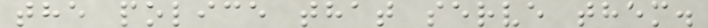the police that serve them.
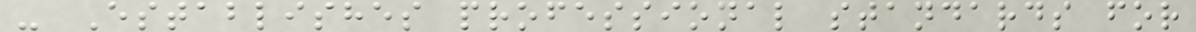- Establishes professional standards for
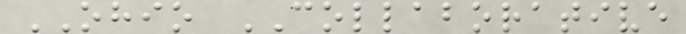OHIO COLLABORATIVE
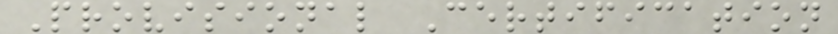Provisional Certification
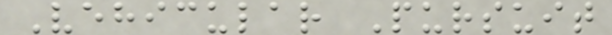Vehicular Pursuit
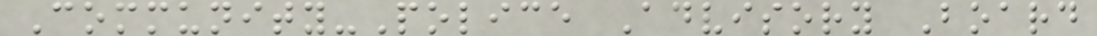Community-Police Advisory Board
